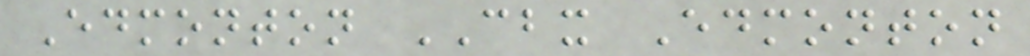Edmonton CBX Edmonton
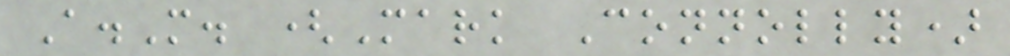A.M. (Mark Connolly)
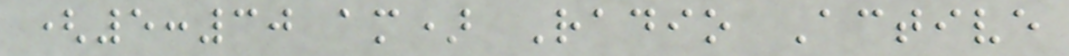(5:30 am) Radio Active
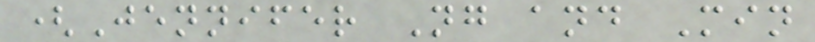(Jennifer Ng and Min
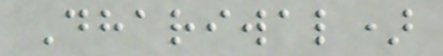Dhariwal)
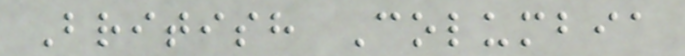British Columbia
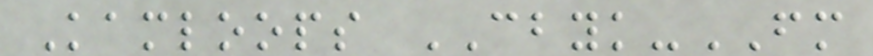Kamloops CBYK-FM
